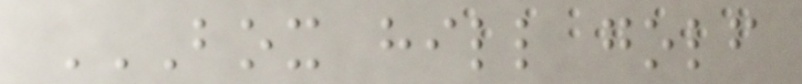BOX HILL GOLF
